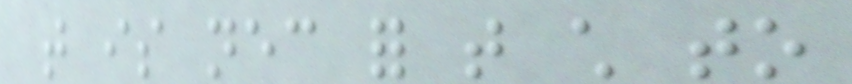that is necessary for that child to
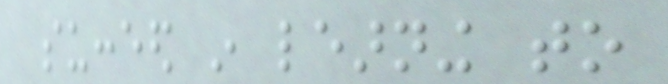succeed in learning to
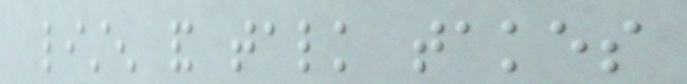listen and talk takes
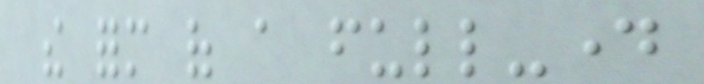the form of a full-day
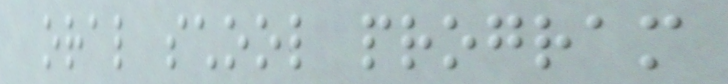oral school program
